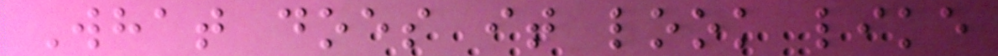What does it look like
